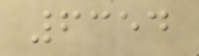6354
